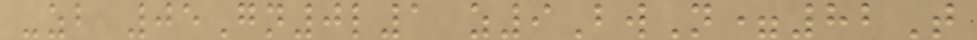-zb 05Gn0l1 z9BwN=82T
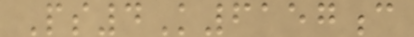Ps4K6157c
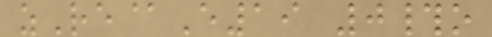zRe@E19 0#o
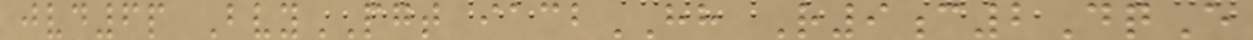jvd6p BvyPGT iacbHH R9c2DqE
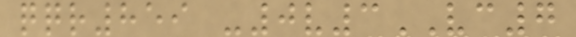qqr859 -0v3VC7
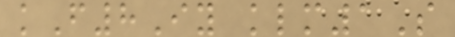kF8Iy klm1S
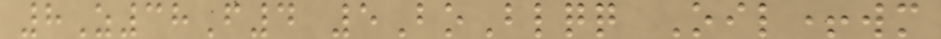8Z38F4 5BoBlqq Oil+wm
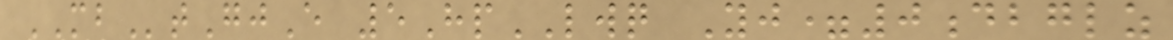MBtGjE 5HpLWQ Yj=0dbglz
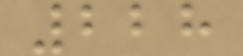228
